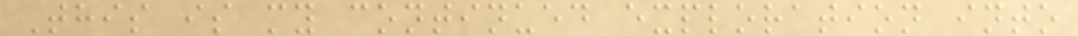This is my continued exploration into
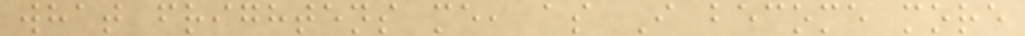what frightens me, as I become more
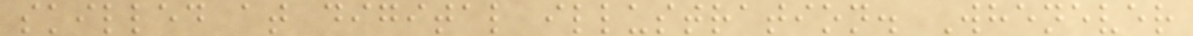skilled at digital illustration. Whenever
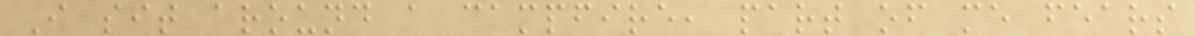I sit around a campfire, part of me fears
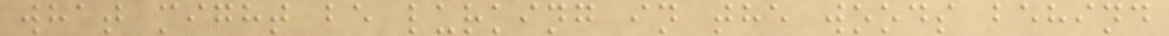what might be lurking in the woods behind
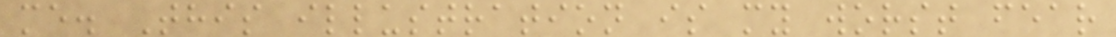me. This illustration is my worst fear
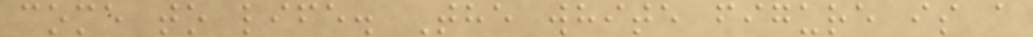come to life. The white figure is a
